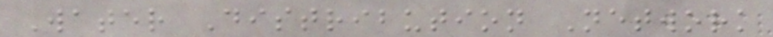Water Distribution Network
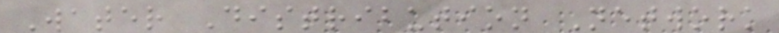Water Distribution Network
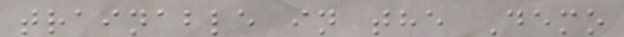trainable in the Demo
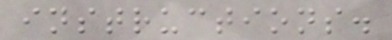instructions.
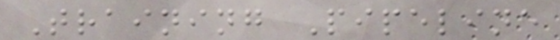Training Pipeline
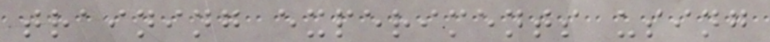training experiments using
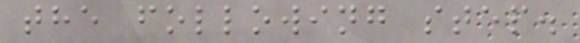the following step.
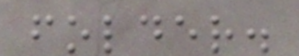folder.
